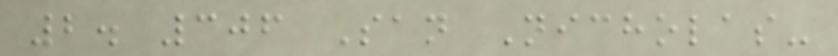2. 306 San Nicholas-
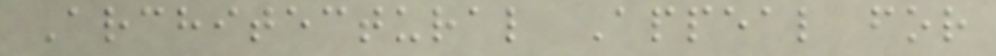Architectural Appeal for
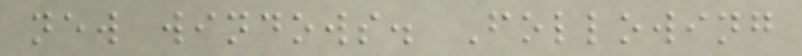new windows. Following
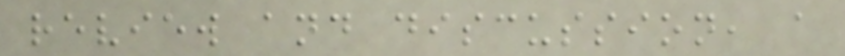review and discussion, a
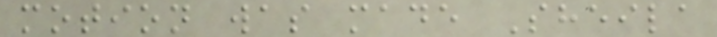motion was made Sheila
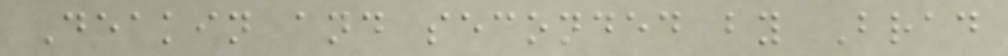Deakin and seconded by Brad
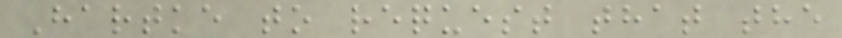Hartke to request that the
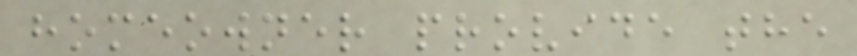homeowner provide the
